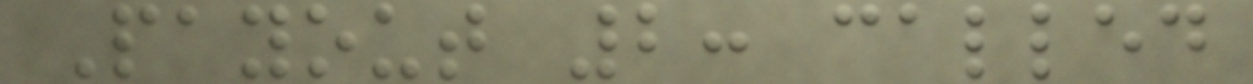Payout 2: called
